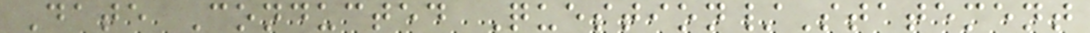Date Conducted Question/Statement
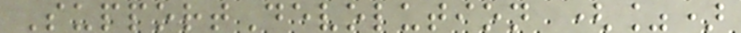SupportDevolution (%)
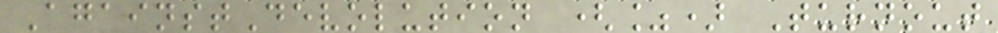AgainstDevolution (%) Turnout
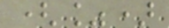(%)
